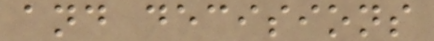and decisions
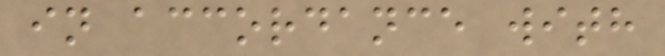in accordance with
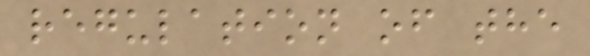regulation of the
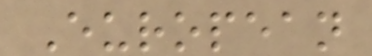European
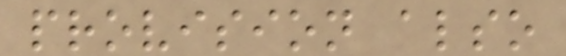provision also
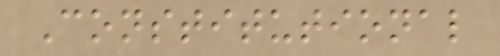Constitutional
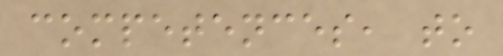competences, to
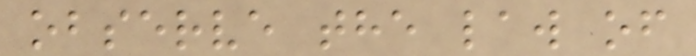observe the law of
